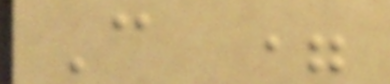C =
